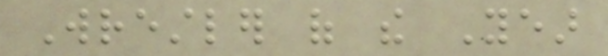Wrestler of the Year
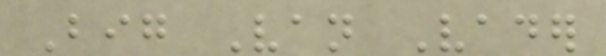Big Van Vader
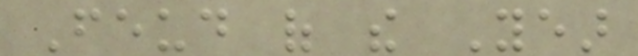Feud of the Year
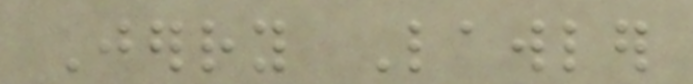Jerry Lawler
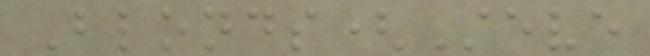Blonds(Steve
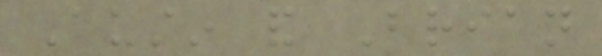Austin and Brian
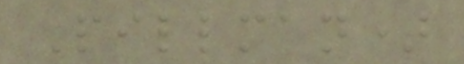Pillman)
